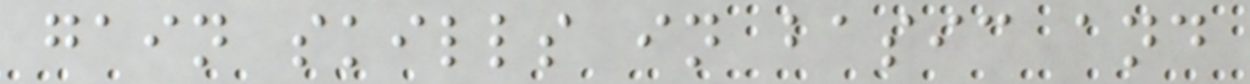gain skills in basic and
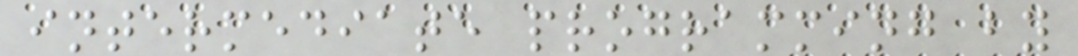intermediate programming by
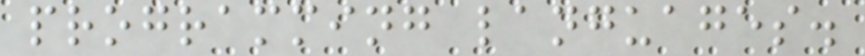programming languages.
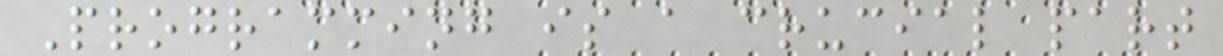Programming is a crucial part
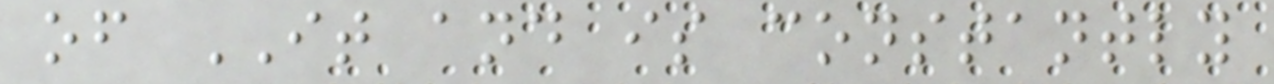of IT and is constantly
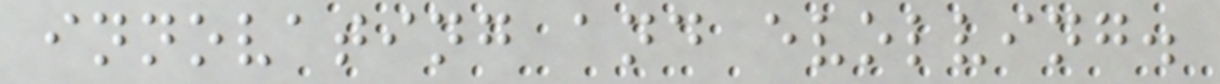innovating and evolving.
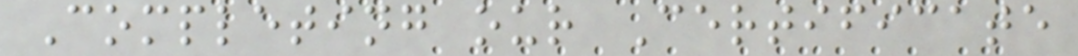Completing our Certificate
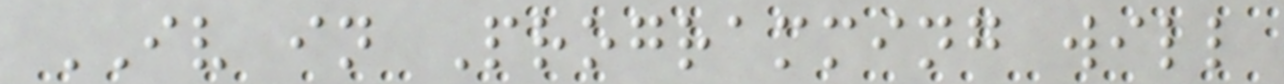IV in Programming will
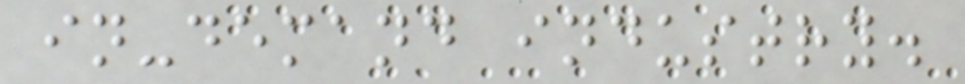in-demand industry.
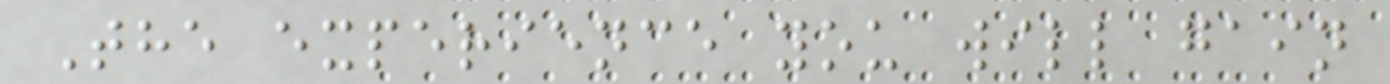The experience you will gain
